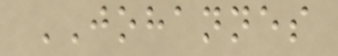JOHANNES
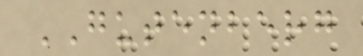GUTENBERG
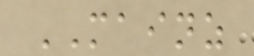MAINZ
